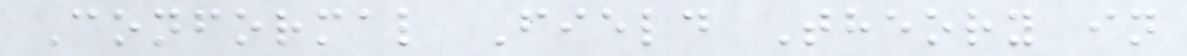Conformal Field Theory in
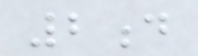2d
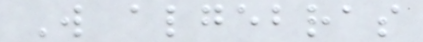W algebras
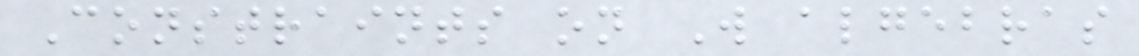Constraints on W algebras
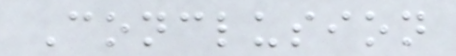Conclusion
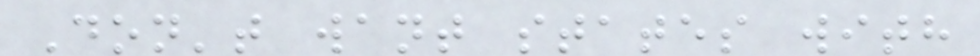Don't want states with
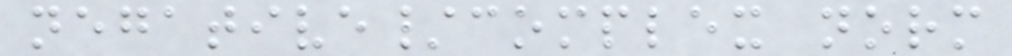negative/complex norm
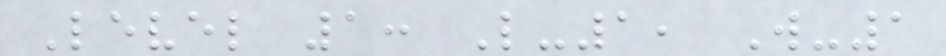Level 1: L-1, W-1
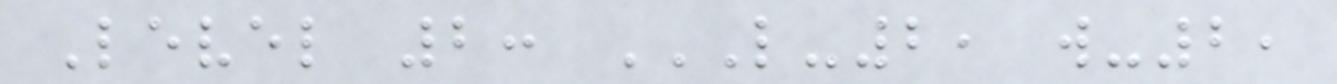Level 2: L-2, W-2,
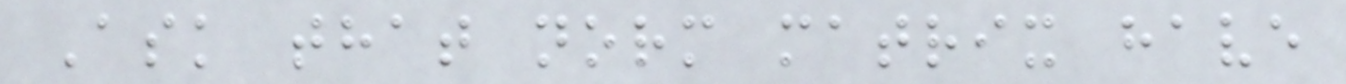Ask that norm matrix have
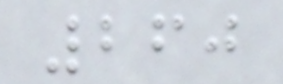260
